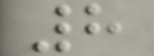8
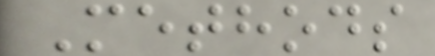Methods
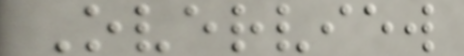Overview
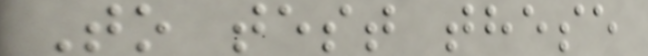To test these
